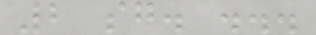2 sg. ...
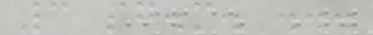3 sg.m. ...
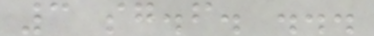3 sg.f. ...
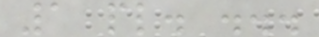1 pl. ...
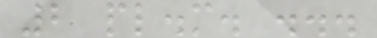2 pl.m. ...
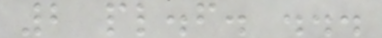2 pl.f. ...
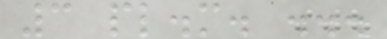3 pl.m. ...
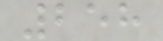258
